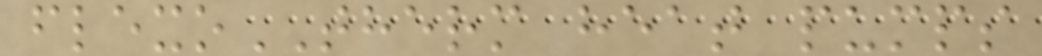flexoTHERM heat pumps
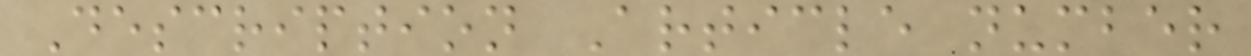Description Article number
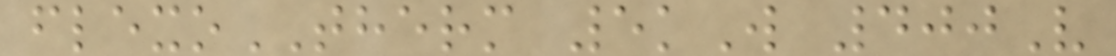flexoTHERM 5kW 400V
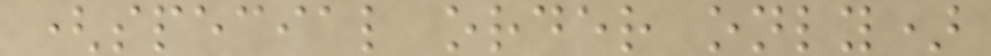(special order only)
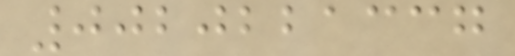0020221337
